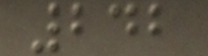242
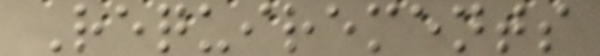Requirements
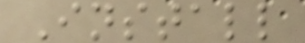Install
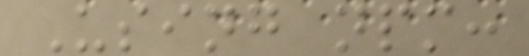Using npm:
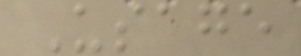Usage
